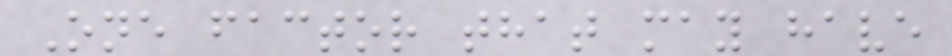One factor that may have
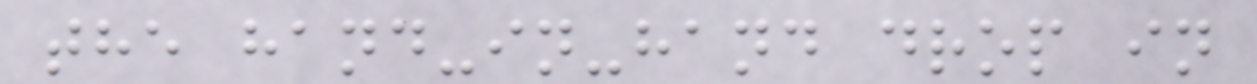the hand-in-hand drop in
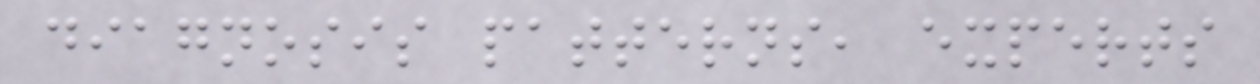diagnosis patterns, experts
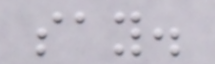say.
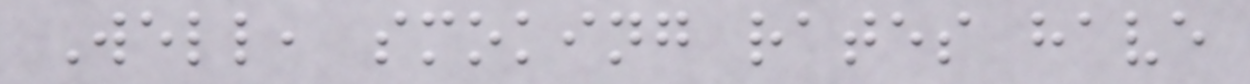Well, smoking rates have
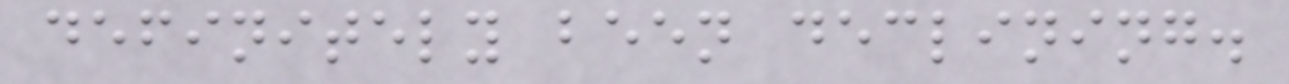definitely been declining.
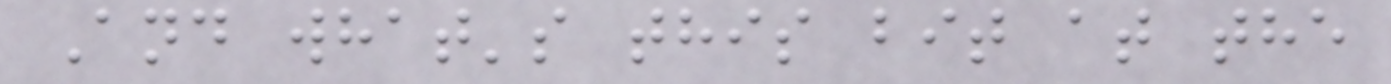And what's this bit at the
